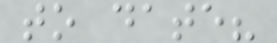to date?
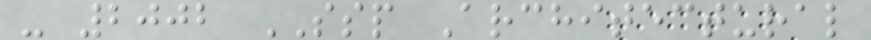- 2002 SSP Architectural
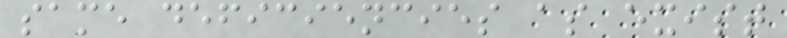same deficiencies as exist
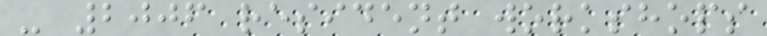- 2006 resident workshops
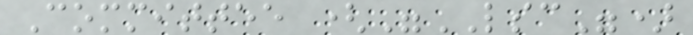Committee ("LSC")
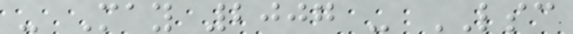- May 2007 - LSC
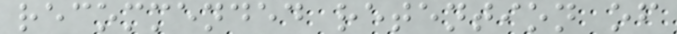recommended retention of
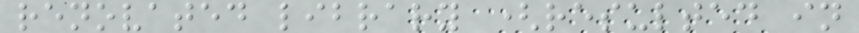renovated library (resulted in
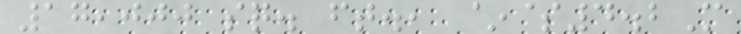17,000 sq. ft., ~$4.2M
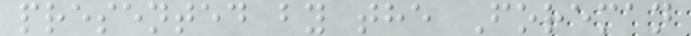presented by the Foreman
